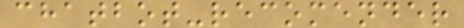chatbot-recomender
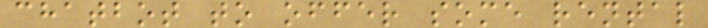chatbot to offer some rental
